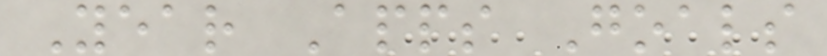Year Apps Goals
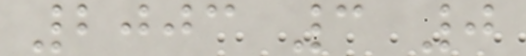2003 3 0
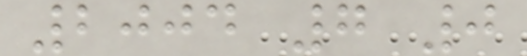2004 7 0
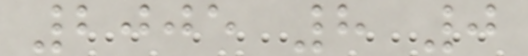2005 8 0
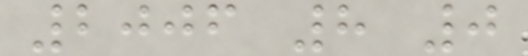2006 8 0
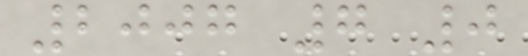2007 7 0
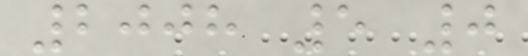2008 5 0
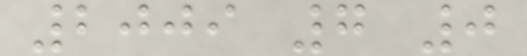2009 7 0
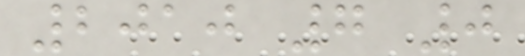2010 7 0
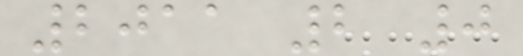2011 2 0
